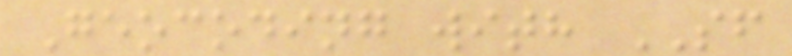Geocoding with SF
